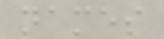names
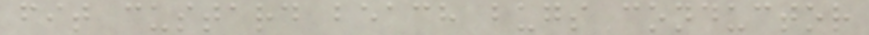fit custard beach bugs conductor
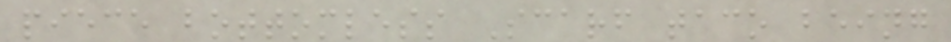piece bottomless Scarf taco being
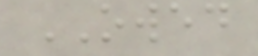OWED
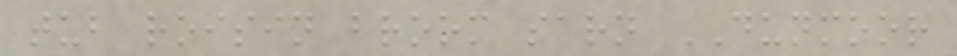tub roisin broom sarn DUNMOOR
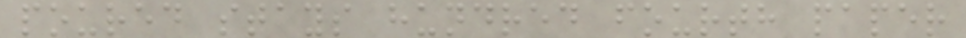poured stays hundred fourth paper
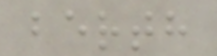berth
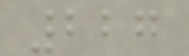227
